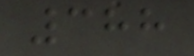388
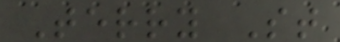Terry St
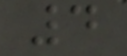4
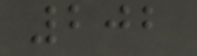202
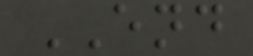END
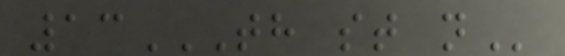13TH ST N
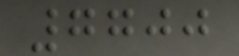7700
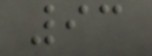93
